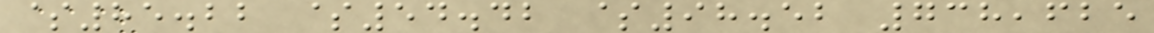$85.22 $54.42 $98.52 738,625
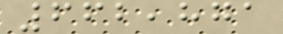662,871
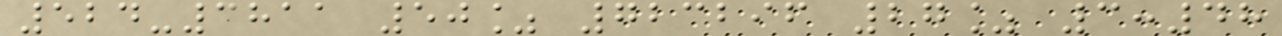524-3811 50% 723296 27% 3:48
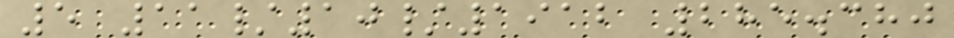5 11/10/1912 285.380
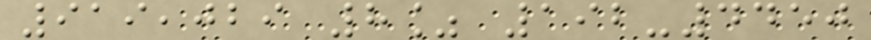919,029 8% 192-4450
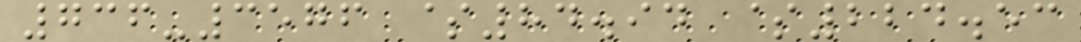736-3576 $84.94 $224.53
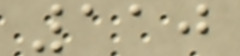110
